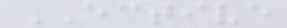ECTIVE
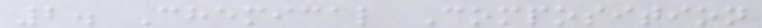2. Chemical Composition
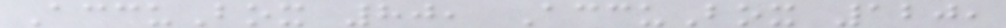AccuBox 80, AccuBox 120,
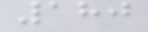180
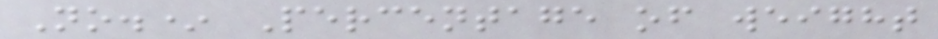No.* Percentage of weight
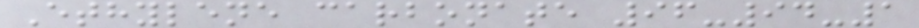Ethylene carbonate 96-94-1
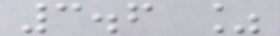3.6 %
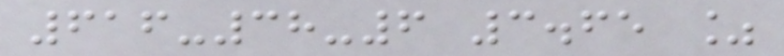616-38-6 3.65 %
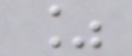%
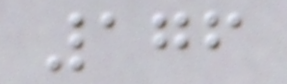176
